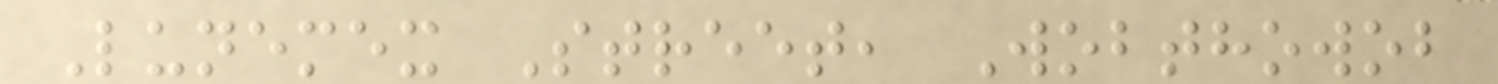Lunemex Street, Wobthowob
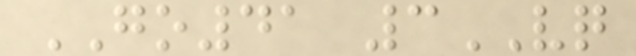GO41 3VQ
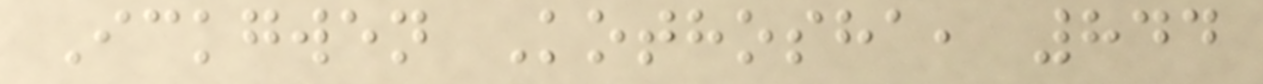Ickgwen Kothosha, 844
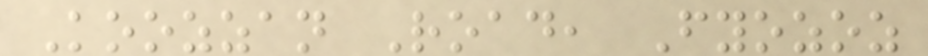Koozzan Road, Fyozoz
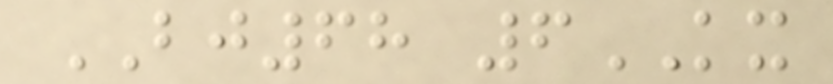BJ68 6KX
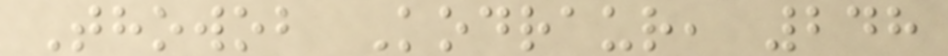Thowob Kodraur, 248
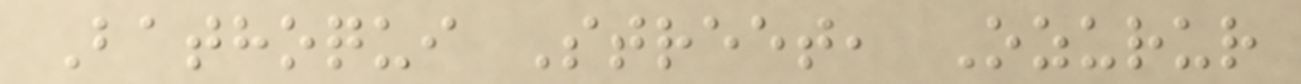Bathoqui Street, Ozurur
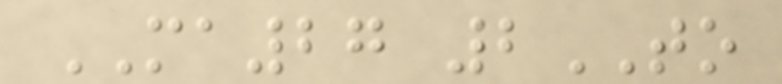MA27 2TO
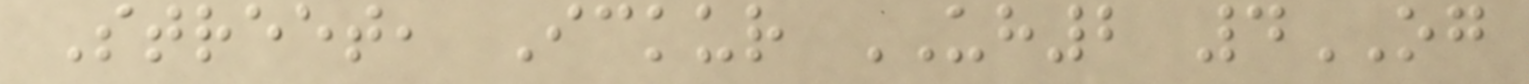Street, Ickur UH2 4OG
